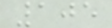105
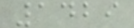1429
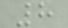8
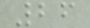26
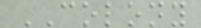COLONY
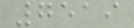7519
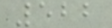522
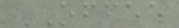OFFEE
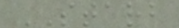STARB
